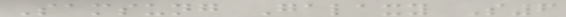Samsung Galaxy S6
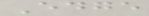Edge
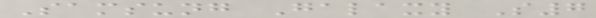Samsung Galaxy S7
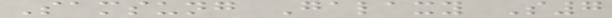Samsung Galaxy S7
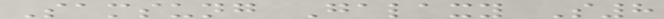Samsung Galaxy S8
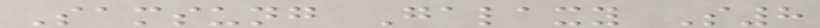Samsung Galaxy S8
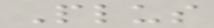Plus
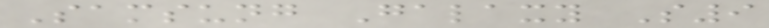Samsung Galaxy S9
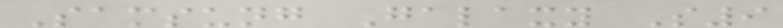Samsung Galaxy S9
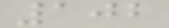102
